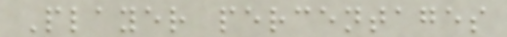Player percentages
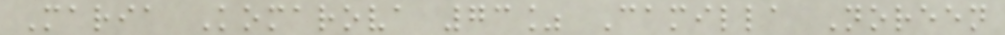Maria Komarova 73% Camilla Noreen
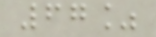67%
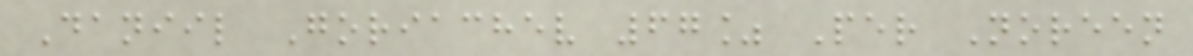Daniil Goriachev 67% Per Noreen
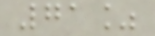71%
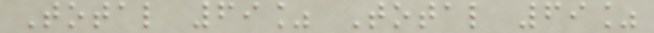Total 69% Total 69%
